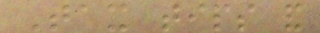Tax tips and
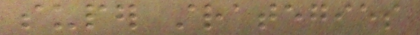super strategies
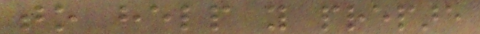to help you prepare
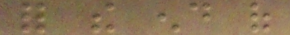for the end of
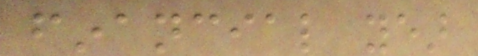financial year
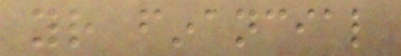your financial
